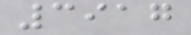3917
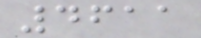4611
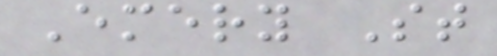Emery St
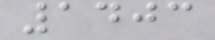1403
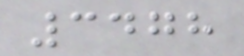3478
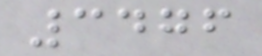3476
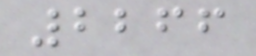2266
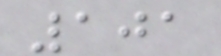101
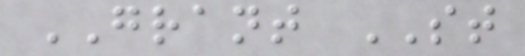GRANT ST
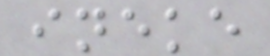ineke
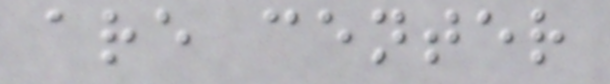are center
